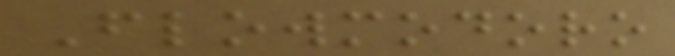Flowmodoro
